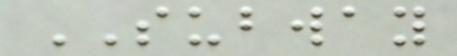SUBWAY
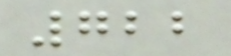722
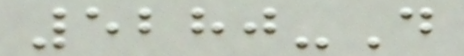5280-D
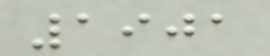1901
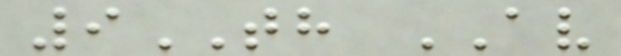9TH AV
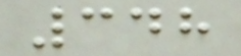348
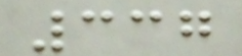337
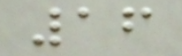16
